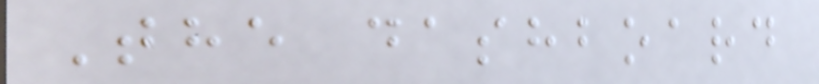The dashboard
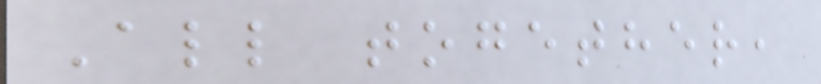All together,
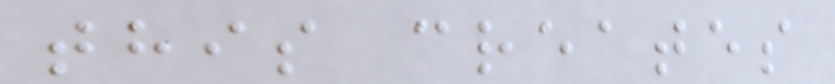this creates
